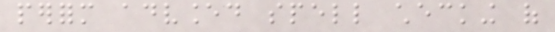perform advanced spell checking of
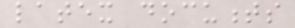latex documents
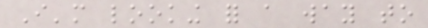I'm looking for a way to
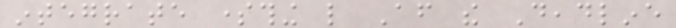integrate something like After the Deadline
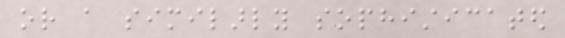or a similarly sophisticated
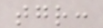together:
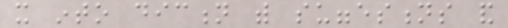it into diction with suggestions and
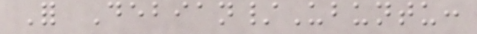For Debian/Ubuntu:
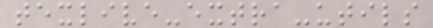texlive-extra-utils
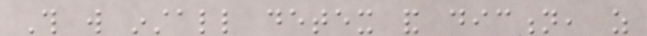This will install detex and diction, as
